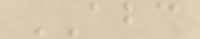ABC
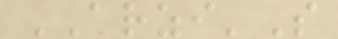ARZI'S
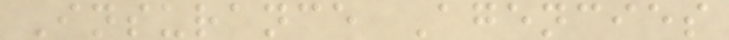Insurance Agencies
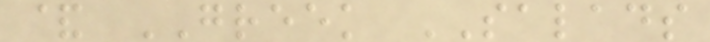& GREEK SALADS
